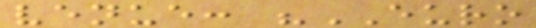venue: "EURO
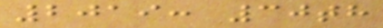2019: 30th
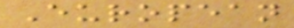European
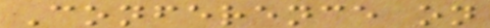Conference on
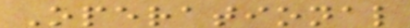Operational
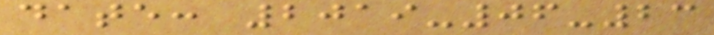date: 2019-06-23
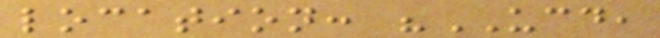location: "UCD,
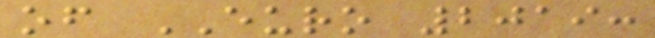of EURO 2019:
